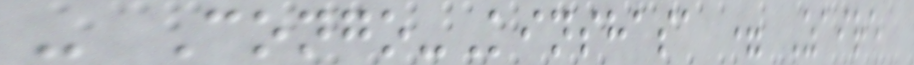- Congo-Kinshasa = Zaire
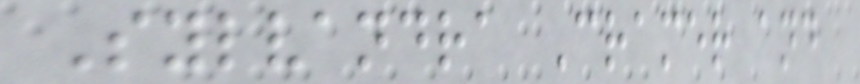Sylvandra Cramer and
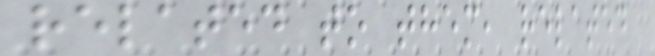related to them, related
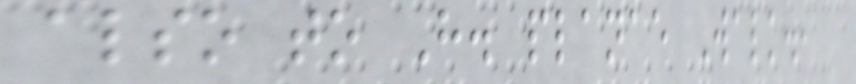also to H. planae Walk.,
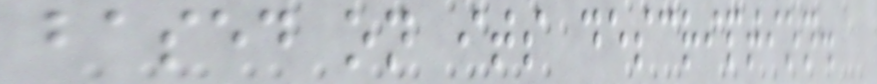based on its description.
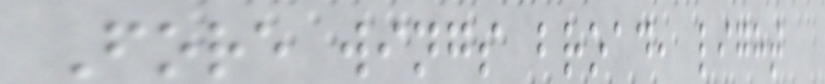Fore wings broad, light
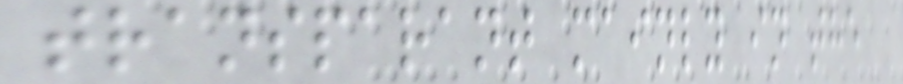transparant mainly in the
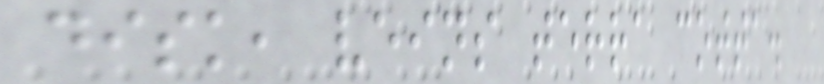disk, veins terra cotta.
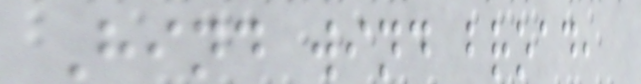Hind wind broad,
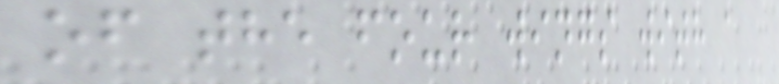of the four wings with a
